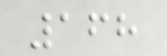168
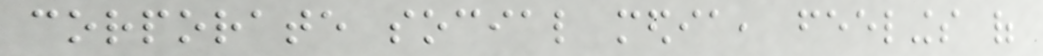corporate social media, feelings of
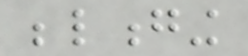belonging
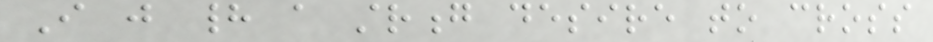I just had a strong desire to cross
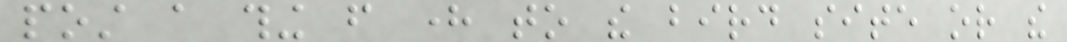post a thing from here to the bird site or the
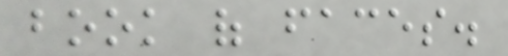book of faces.
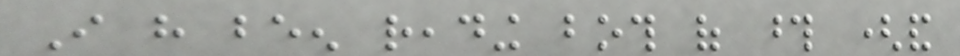I have been reading both of those (and
